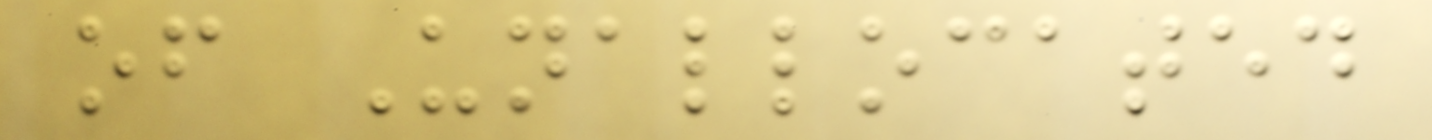of Unallocated
